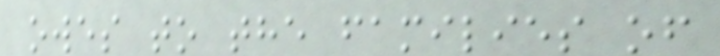owes to the families of
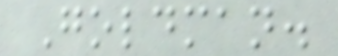Goldman.
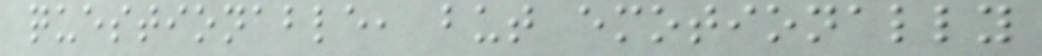questionable, but emotionally
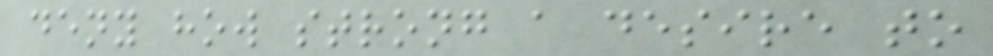deny how strong a desire to
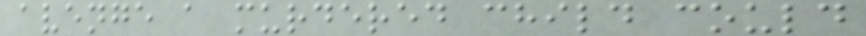avenge a murdered child could
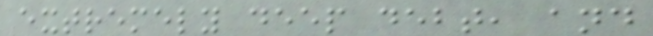extremely deep debt, and
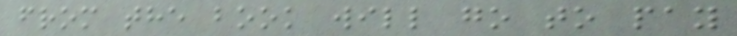from the book will go to pay
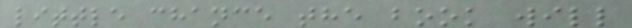little chance the book will
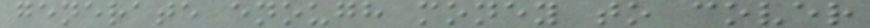generate enough money to cover
